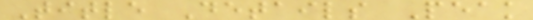Title Details Peak
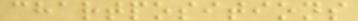chartpositions
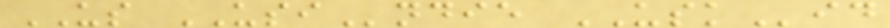US USIndie USKid
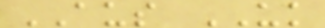AUS UK
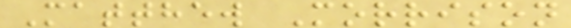Matthew Morrison
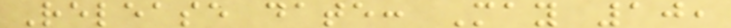Release date: May 10,
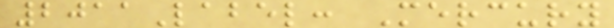2011Label: Mercury
